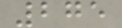275
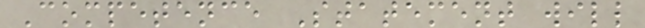Competence Statement will
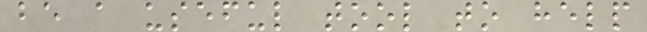be a useful tool to help
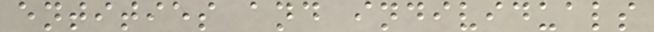entities and individuals
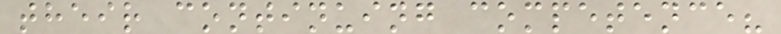their continuing competence?
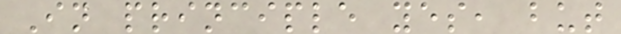In principle yes, but
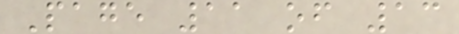Page 11 of 13
